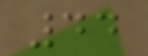44
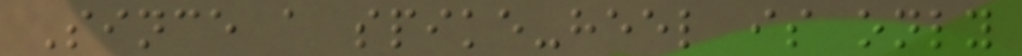Since a spike-heel is only
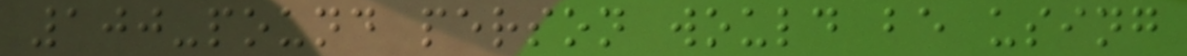100-pound person would be using
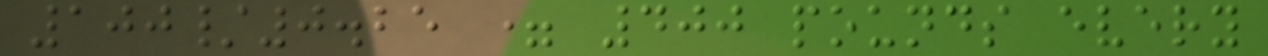100/0.25 = 400 pounds every
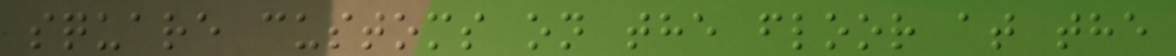square customs on the floor at the
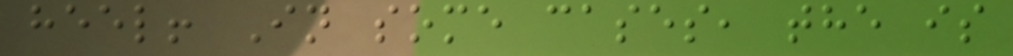heel! In some cases, the is
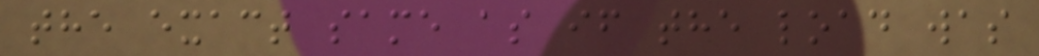the exact same as if the load was
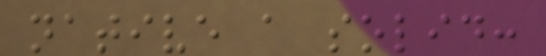native a solid:
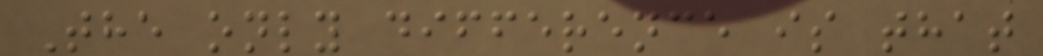The only difference is that
